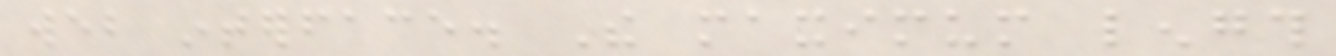web interface. The maximum length
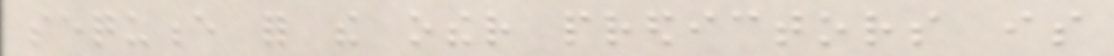sequence for the other predictors is
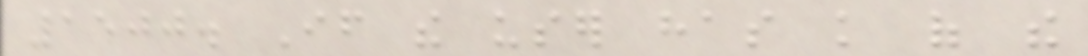1500. If the user has knowledge of the
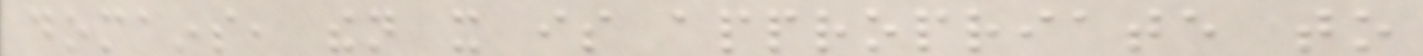domains, then it is appropriate to
